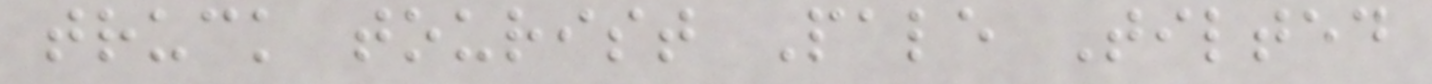truck tourist Pale Tilted
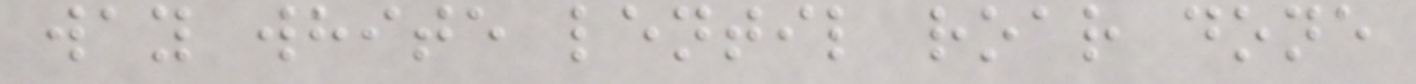way white lentil roar done
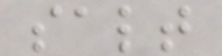salt
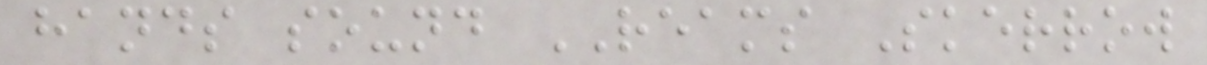hands sound REAMS Skerrow
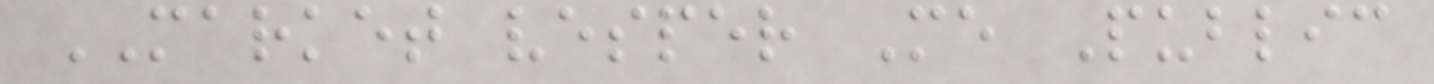MARKET vesper Me Public
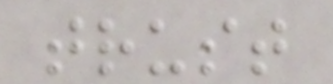trust
